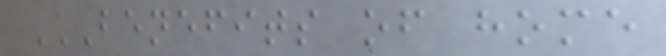BENEFITS OF HOME
